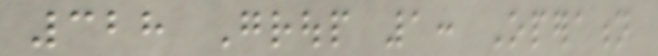328 Group 1: Operation
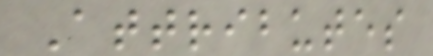Attributes
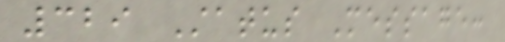329 Status Message:
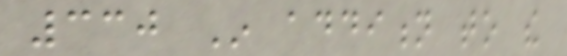330 In addition to the
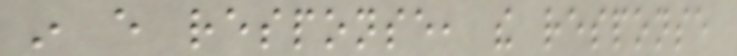in every response, the response
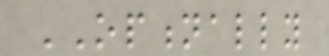OPTIONALLY
